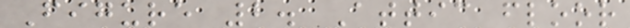Figure 2. Attic floor
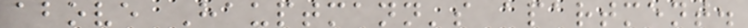above Hauptmann's apartment.
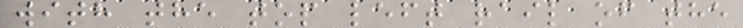with the top left rail of the
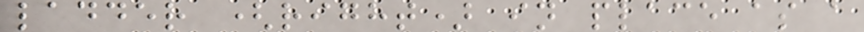ladder (right) in place as a
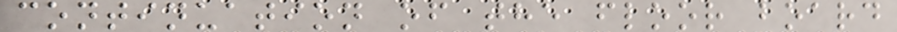continuation of the floor board
